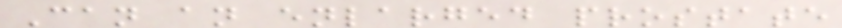Can an enlarged prostate
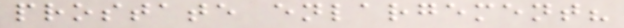prostate enlargement?
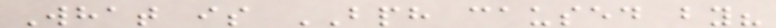What is BPH caused by?
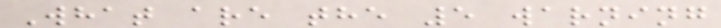What are the 5 warning
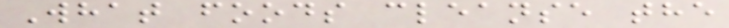What foods cleanse the
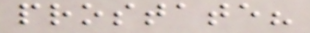prostate?
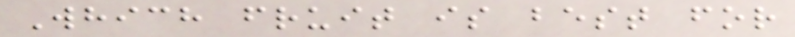Which fruit is best for
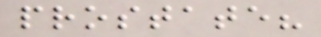prostate?
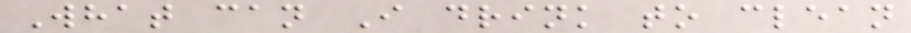What can I drink to clean
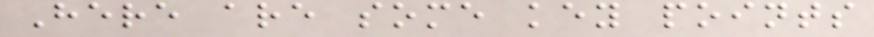Here are some key points
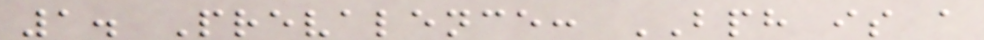1. Prevalence: BPH is a
